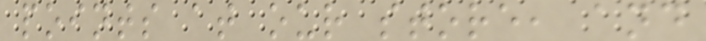points at our store, and
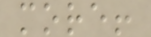more!
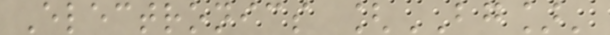Electronics [BG]'
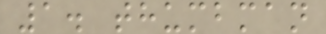1. thumbman
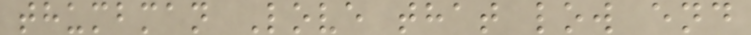thumbman Love that low end
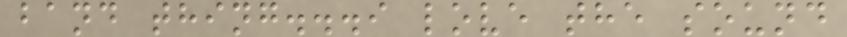band thing...i love the sound
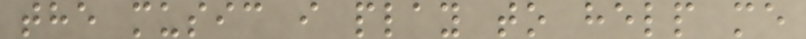the music i play to help me
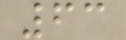63
